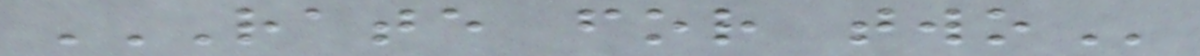RATE FOR TWO
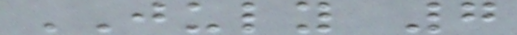JULY 7
